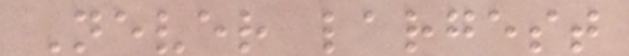Never largest
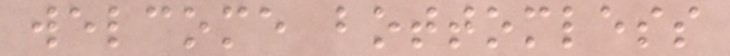welcome bottomless
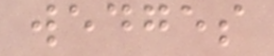wedges
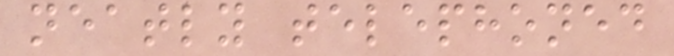neatly telephoned
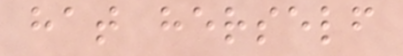hat herself
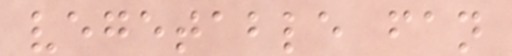vegetable fan
